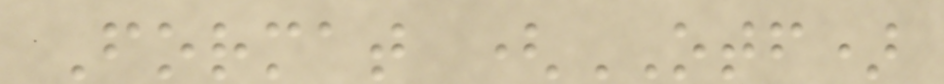Format (OTF)
